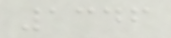1346
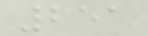251
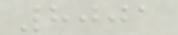8001
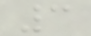3
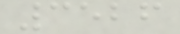3526
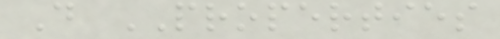D PROPERTIES
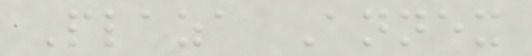Plaza Annex
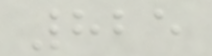825
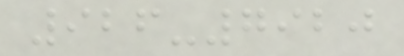926-7920
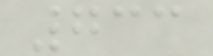733
